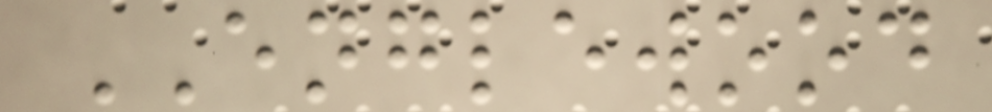ENGLEWOOD
